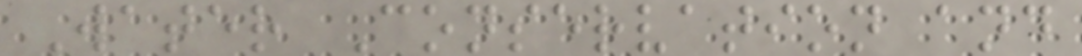Water Conservation and
